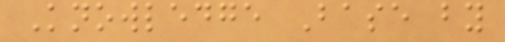Knowledge Base by
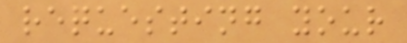requesting your
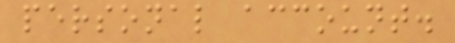personal account.
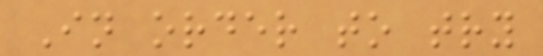In order to try
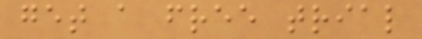get a free trial
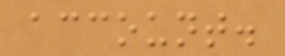account.
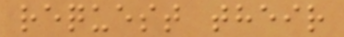request their
